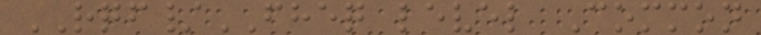RQF/FHEQ level Common
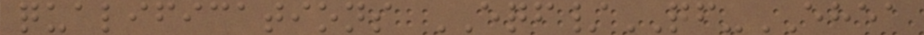qualifications EQF/QF-EHEA
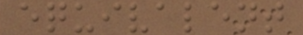equivalent
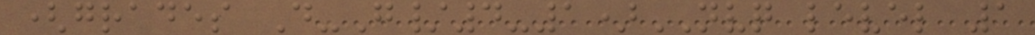(grades D-G/4-1)NVQ level 1
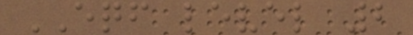EQF level 2
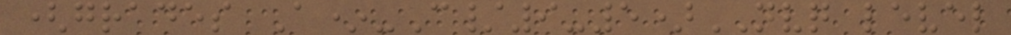(grades A*-C/9-5)NVQ level
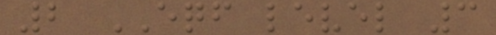2 EQF level 3
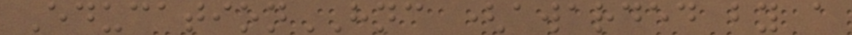EducationHNC (awarded by a
